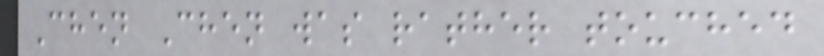Chen Chen was rather touched
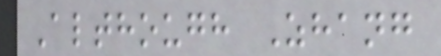Although Zhang
